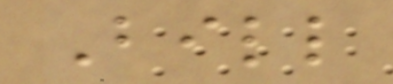Bill
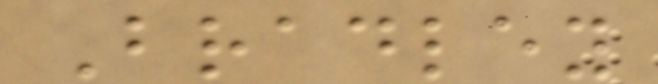Bradley
